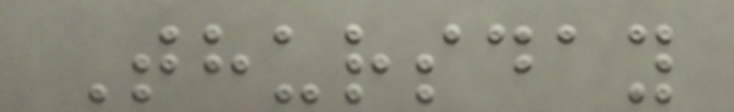Thursday
